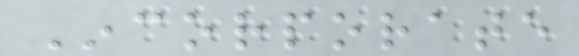Incorporate
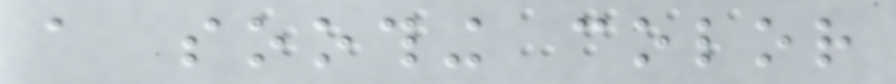a soothing color
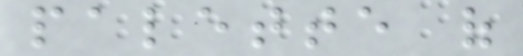palette of
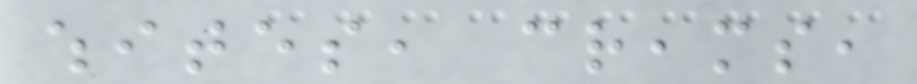whites, creams,
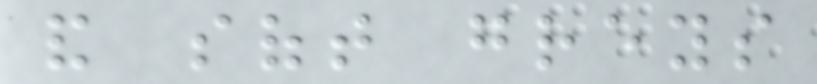and soft greys
